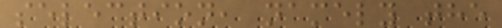selection, namely the
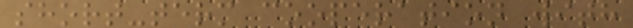short-term cooperation with
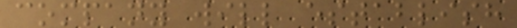company will establish
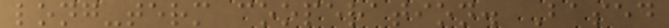long-term cooperation. Based
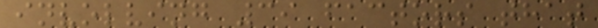involving 39 factors that
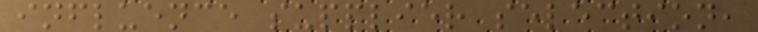influence supplier selection,
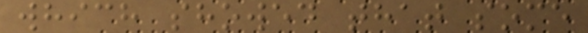which showed that some
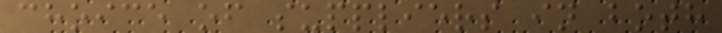choice of suppliers in both
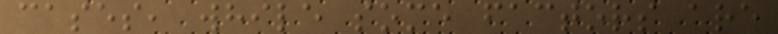cases, while some factors are
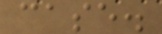case.
